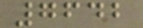7642
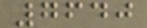7640
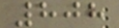808
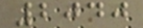2040
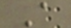A
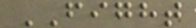FIGHT
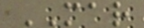MAR
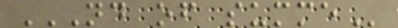ND OF SUMME
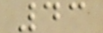43
